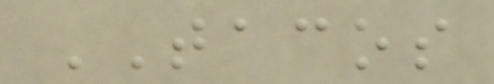TACOS
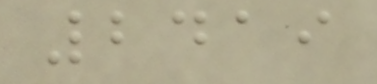2419
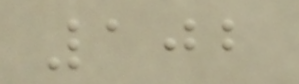102
